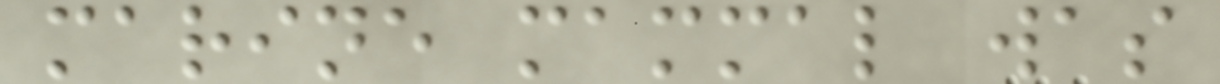marine mammal was
